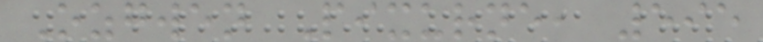Ozgwen Pixurne, 595
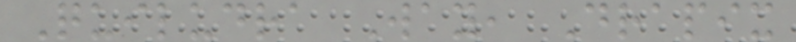Quiludra Way, Drapix
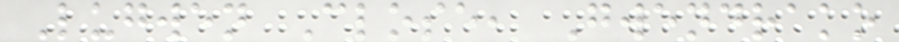Lugwen Close, Gwendrako
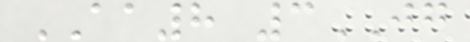AA8 3JG
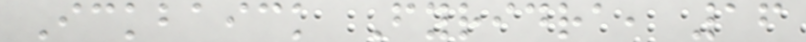Ickbaick Fyridra, 16
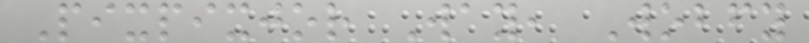Pixpixjor Way, Wobfy
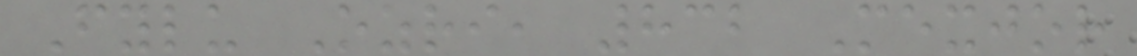Fylu Ozri, 832 Mexjor
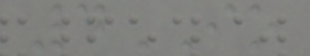4IO
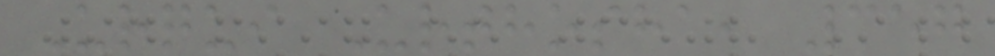Urqui Urthosha, 357
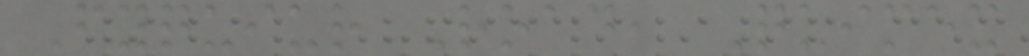Fyquiur Road, Quimex
